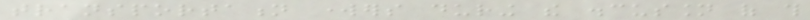transportation workers during the discussion of this
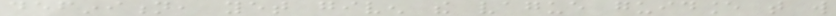definition, yet given the vague guidance that will
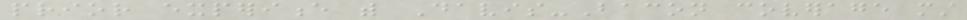prior experience with Davis-Bacon coverage must
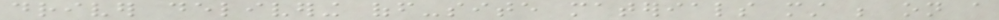driver delivering off-site materials must be on a
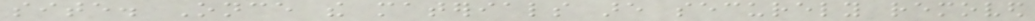site. Once the materials are securely removed
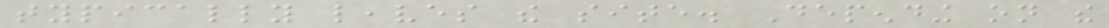typically leaves the site. Depending on the
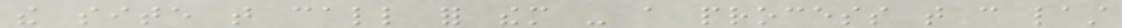the site that call for them - a process that can last
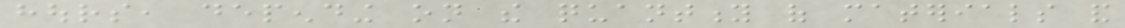hours, depending on the quantity of materials and
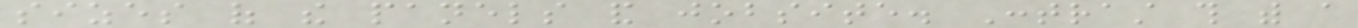sizes of the panels and jobsite. Contrast this with a
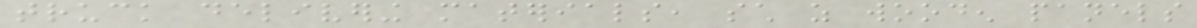truck delivering materials, such as wooden panels
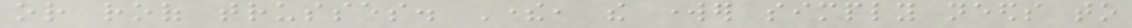or roof trusses. There, the worker simply needs to
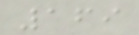169
